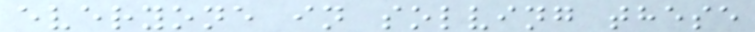everyone in solving these
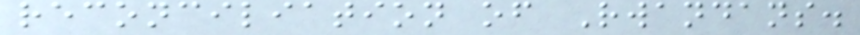reconciliation of Rwandans.
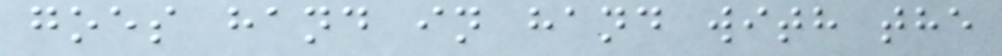goes hand in hand with the
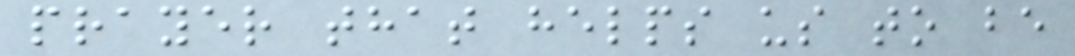prayer that helps us to be
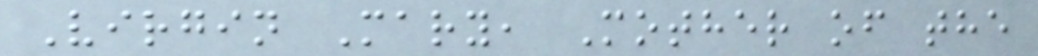Virgin Mary, Mother of the
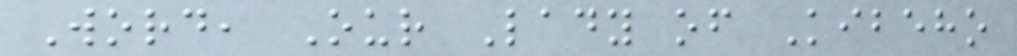Word, Our Lady of Kibeho
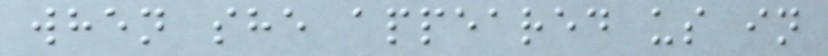when she appeared us in
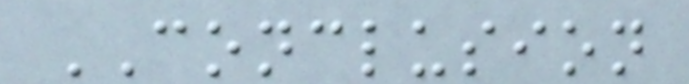CONCLUSION
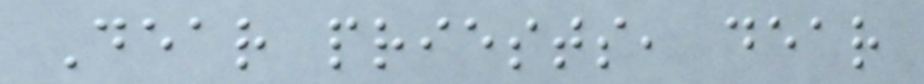Dear priests, dear
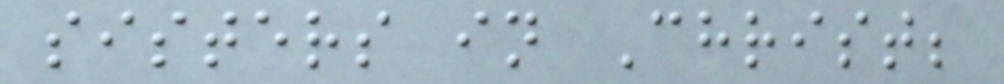sisters in Christ;
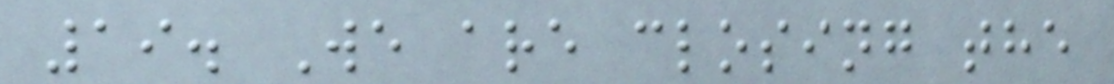19. We are closing the
